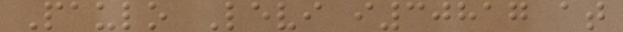Paulo Levi i30817 at
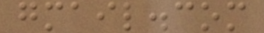gmail.com
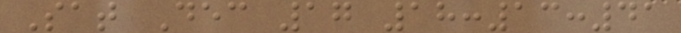Sat Dec 17 18:13:41
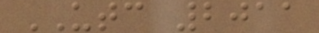UTC 2011
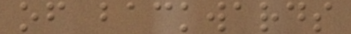of backwards
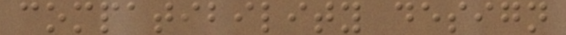compatibility design
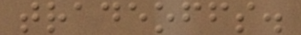tradeoffs.
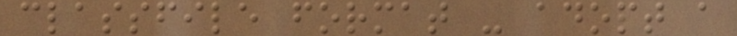classfile format - adopt a
